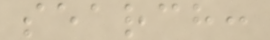search:
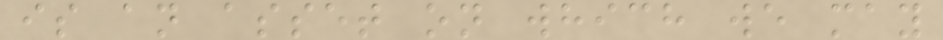is an asset on which we may
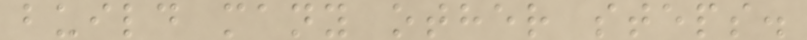build many other steps.
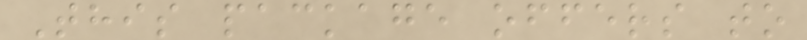This package offers to
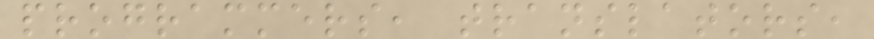programmers, translators,
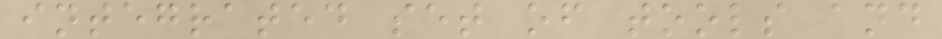integrated set of tools and
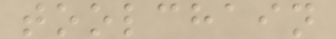toolchain
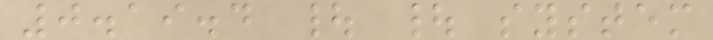0.19.4 | | system
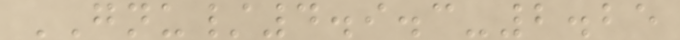GNU/4.9.3-2.25
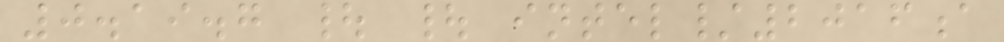0.19.7 | | intel/2016a
